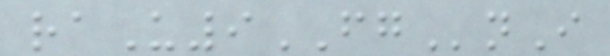raU9FGnI
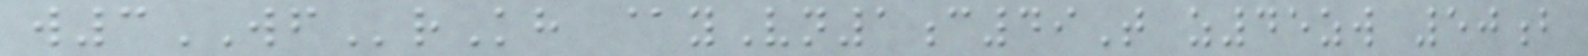w3WFrKh @yVn1c49T z45zw 50b
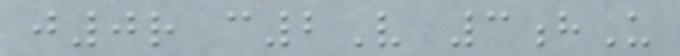j0r c2V 3hU
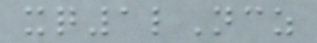xq1lNcz
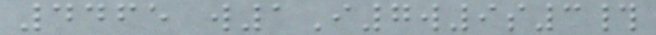4465 w1I7w9s3#
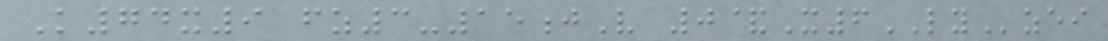K74x9 fz3-15jV 0&X6LYzei
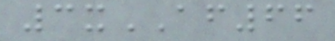3xAF66
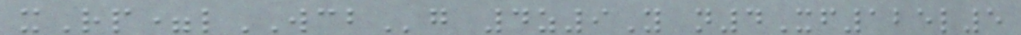xRp=lWCBg 4z9Y n4Xf125l5
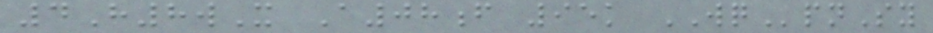4H8wX A08f 95k WQpnSy
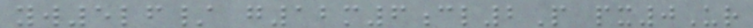yw5lf/ g12m6cl2P px0Ur
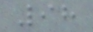98
